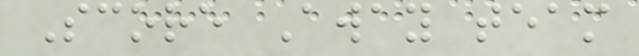Score Away team
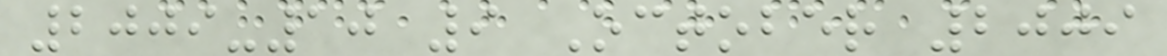2009-10 9 October 2009
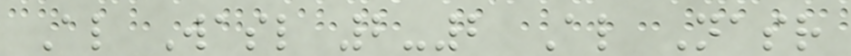Al Wasl 2-2 Al Nasr
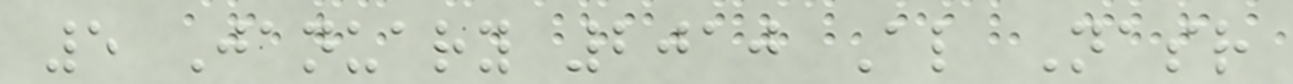5 January 2010 Al Nasr
